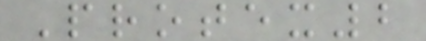Protex2
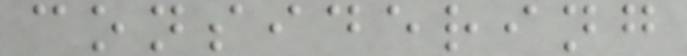considering
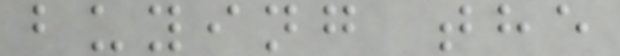buying the
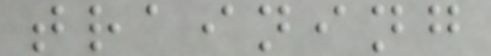training
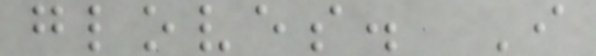gloves. I
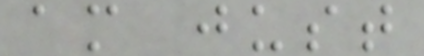am just
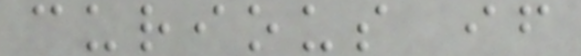curious if
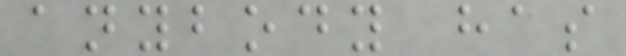anybody has
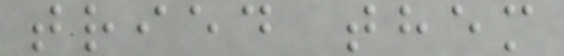tried them
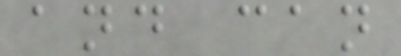and can
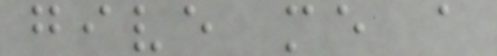give me a
